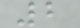2
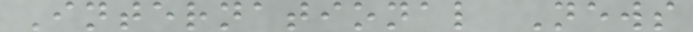International News
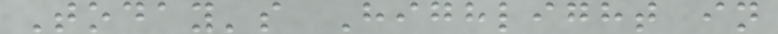Today's Highlight in
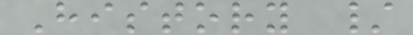History /
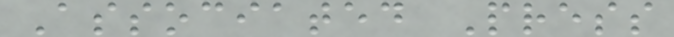Associated Press
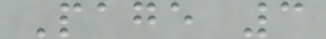Page 3
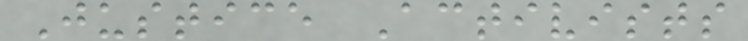Justice Activists
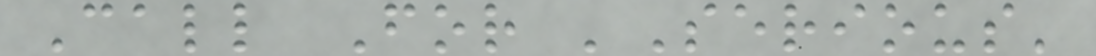Call For 'Serious'
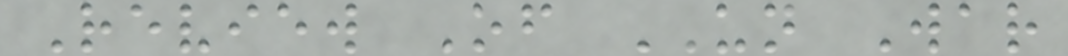Review Of UN War
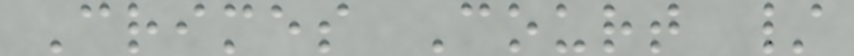Crimes Court /
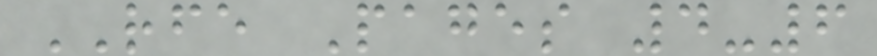RFE Pages 4-6
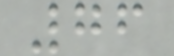76
